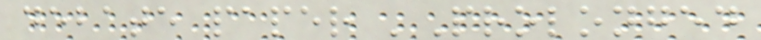debate paper 'Prolonged
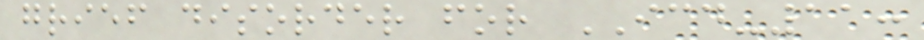grief disorder for ICD-11:
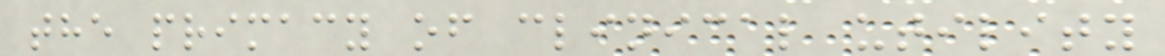the primacy of clinical utility
